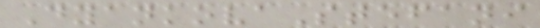DyankovaStefani
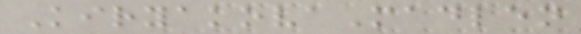KiryakovaMadlen
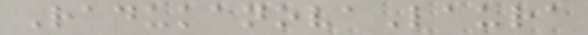RadukanovaLaura
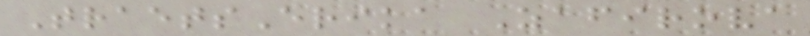TraetsErika Zafirova
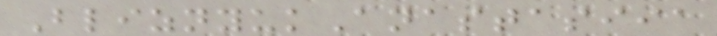BliznyukAnastasiia
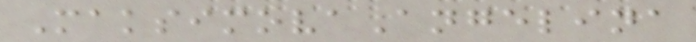MaksimovaAngelina
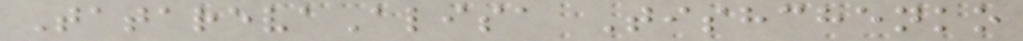TatarevaAlisa Tishchenko
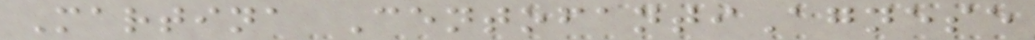Martina CentofantiAgnese
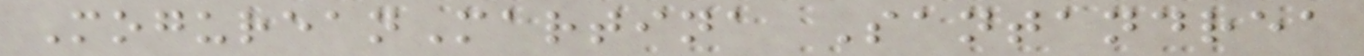MogureanMartina Santandrea
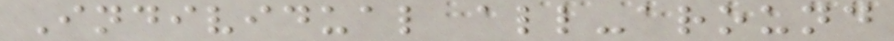Individual all-around
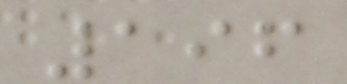196
